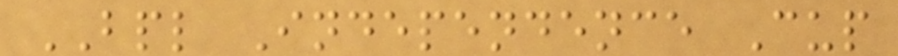BPL Independence Cup
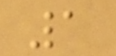1
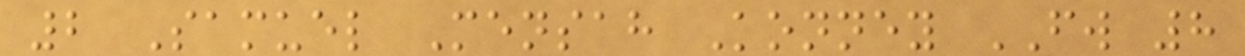2 Samuel Mensah Konney FW 8
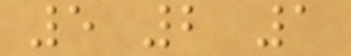5 2 1
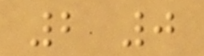2 0
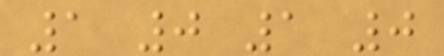1 0 1 0
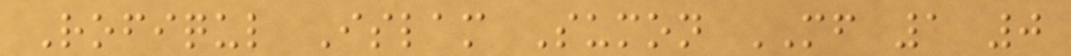Rofiqul Islam Sumon MF 1 0
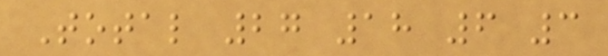Total 27 18 6 3
